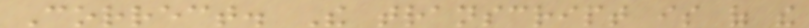Correct. The transcript is of the
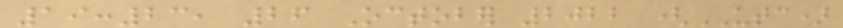19:23, 26 October 2022 (UTC)
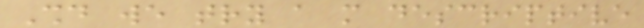Should we try a more descriptive
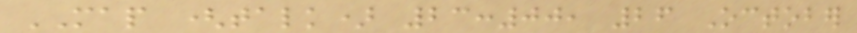MAP (talk) 23:00, 26 October
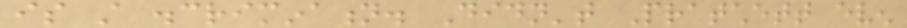is still discrimination. Didn't Pratchett even
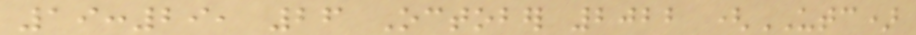19:29, 26 October 2022 (UTC)
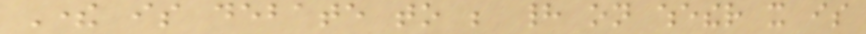There is debate to be had on whether it is
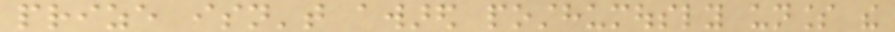prize isn't awared posthumously unless the
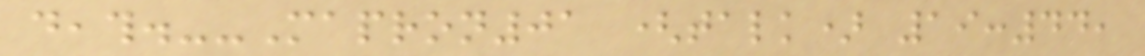death.--Mapron01 (talk) 19:44,
